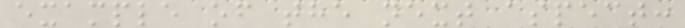example of the next aspect:
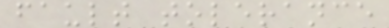fault tolerance
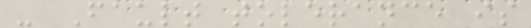- Fault tolerance is
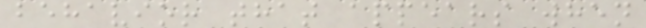behavior that appears when
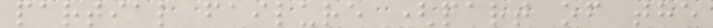partial failure (part of the
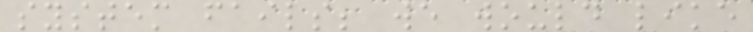system fails; we would like
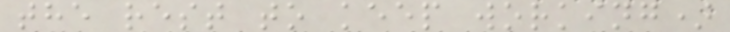the rest to keep working)
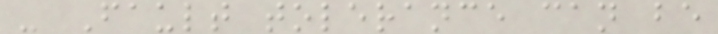- Fault tolerance can be
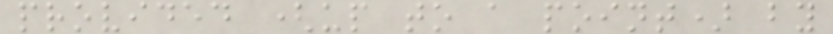provided (up to a point) by
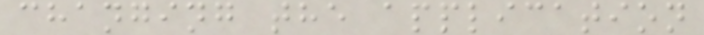changing the application
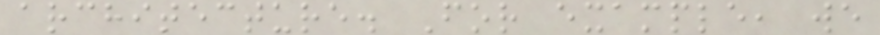architecture. For example, we
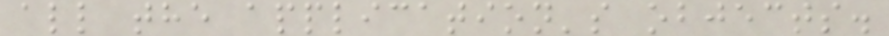all the application's objects.
